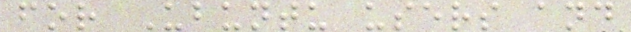for Ubuntu users and
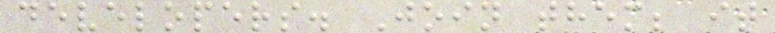developers. Join them; it
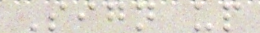Sign up
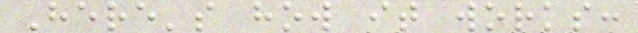Here's how it works:
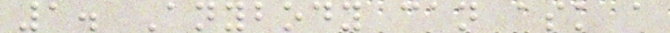1. Anybody can ask a
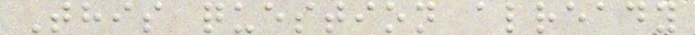This question already
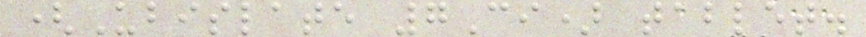(Ubislate 7Ci) tablet.
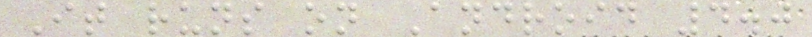It runs on Android 4.0
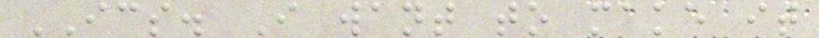ICS. I want to make it
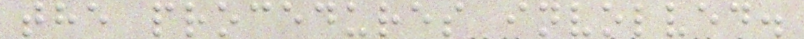the procedures involved.
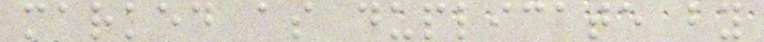marked as duplicate by
